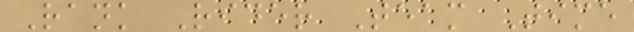Rank Rider Team Time
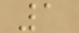1
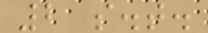2 s.t.
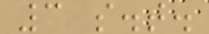3 s.t.
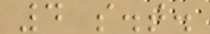4 s.t.
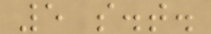5 s.t.
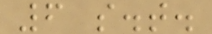6 s.t.
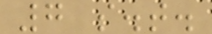7 s.t.
